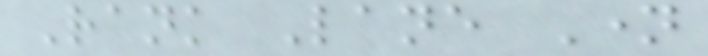Rank Lane Name
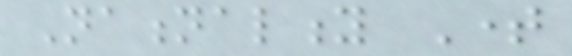Nationality Time
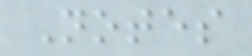Notes
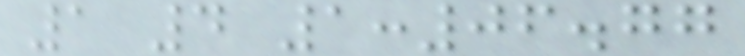1 4 1:06.77
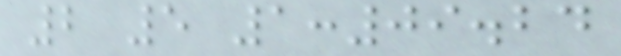2 5 1:09.24
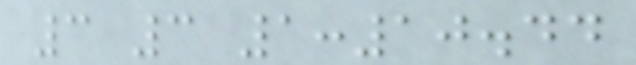3 3 1:10.44
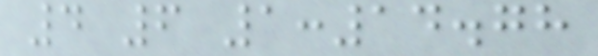4 6 1:14.78
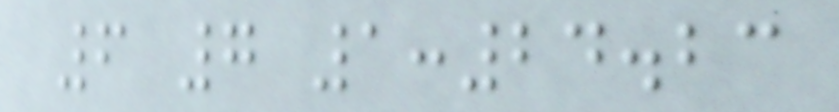6 7 1:24.23
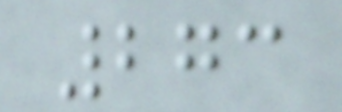273
